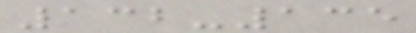132-135
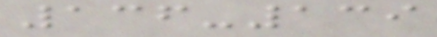136-139
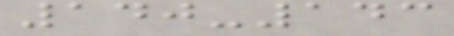140-143
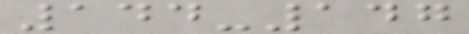144-147
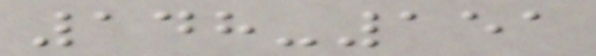148-151
